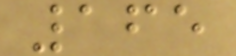165
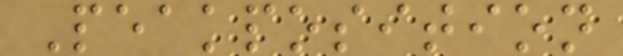Peakposition
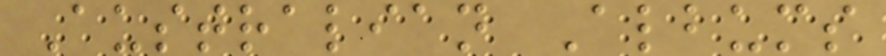Australian Albums
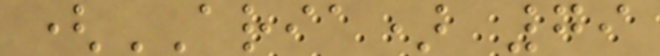(ARIA) 79
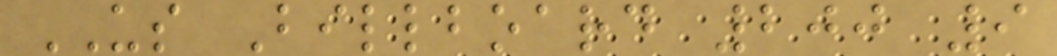US Billboard 200 9
